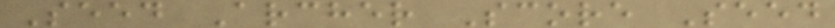Seed Archer Score Seed
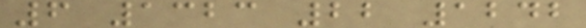6 1323 22 1242
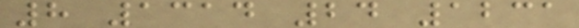8 1314 24 1231
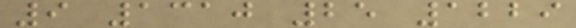9 1310 25 1229
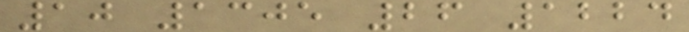10 1305 26 1224
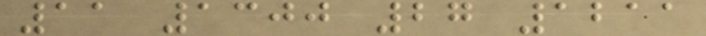11 1300 27 1211
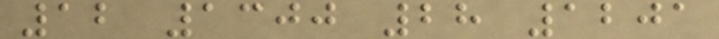12 1300 28 1201
